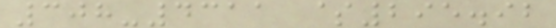308-4311 $295.92
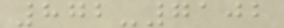872-7102
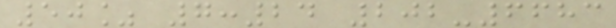50% 7:24 202-6683
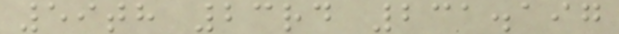59th 23rd 231.197
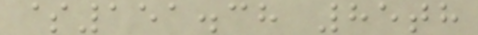$151.38 85th
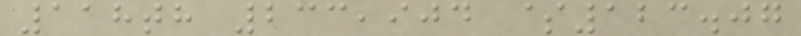118th 233,904 $123.07
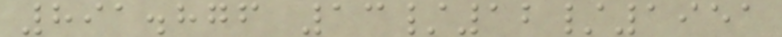891.876 13/12/1951
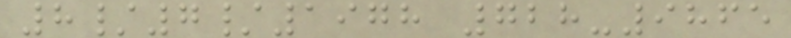8/7/1978 728-9865
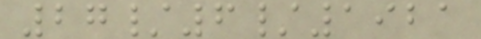27/6/1921
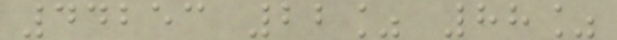44253 22% 88%
